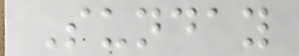Sunday
